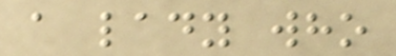a lady who
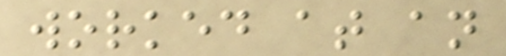worked at an
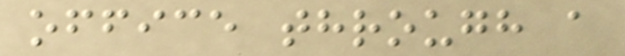office through a
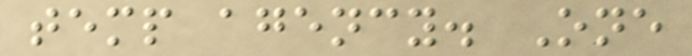temp agency. One
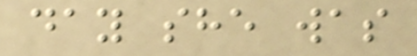day she was
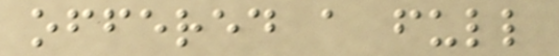offered a full
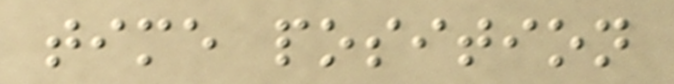time position
